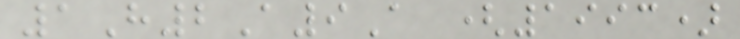1H2A9A (1993)
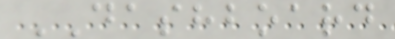DASHBOARD
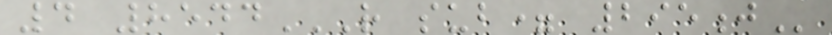4 8544R SUB= 295J
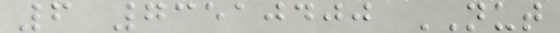6 73510400 NUT
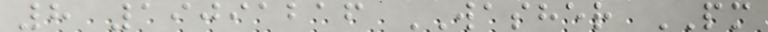8 19091216 WASHER PM
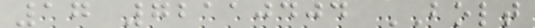17 72110404 BOLT
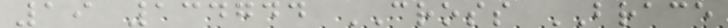19 134744 CROSS BRACE
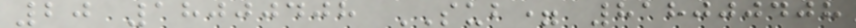20 18000408 SUB= 818000408
